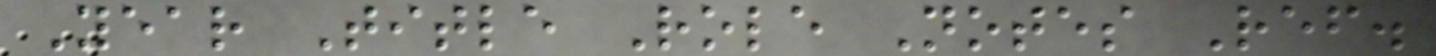Year Title Role Notes Ref.
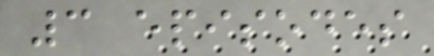3 episodes
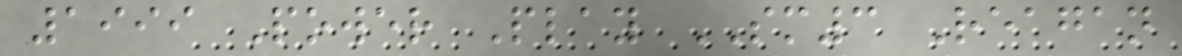1999 Power Play SM3 Reagan
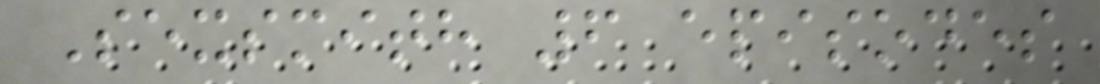Sexsmith 6 episodes
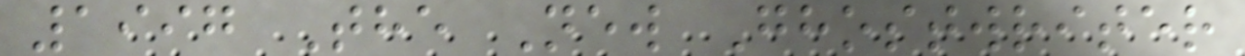1997 The New Ghostwriter
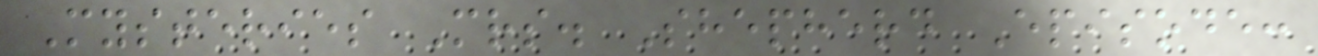Mysteries Mrs. Shepherd Episode:
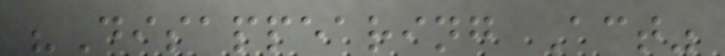"Disappearing Act"
